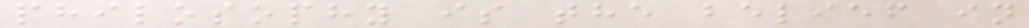philosophy is the belief in
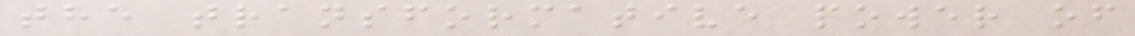the transformative power of
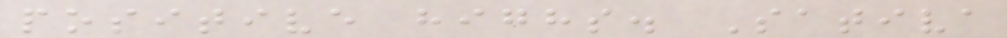positive highs. Sativa
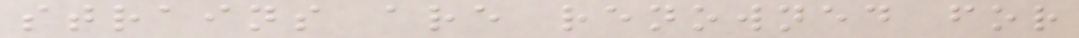strains are renowned for
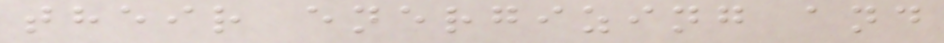their energizing and
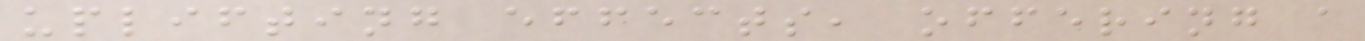uplifting effects, offering a
